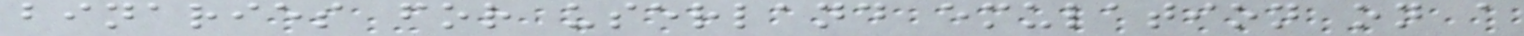binaries for userland emulation on a
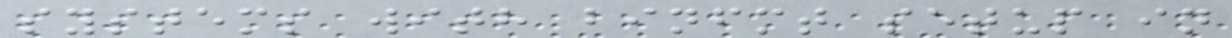systems with binfmt setup in
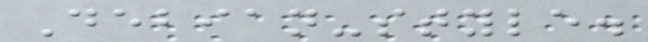Debian-style.
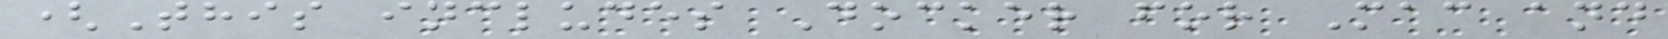(This includes Docker for Mac and
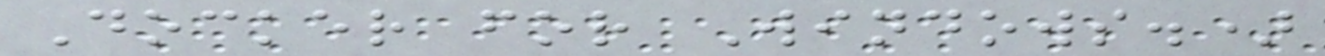Docker for Windows.)
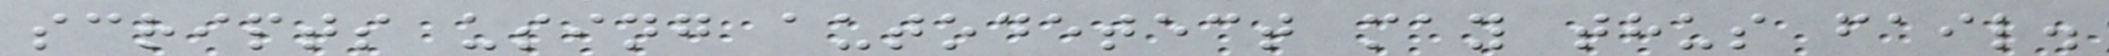scripts using autodetect may thus fail.
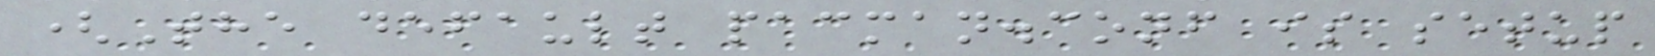(The default pacman.conf is setup
